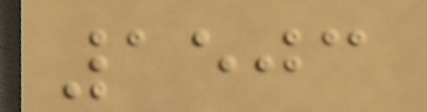1503
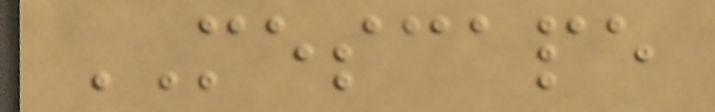MESCAPE
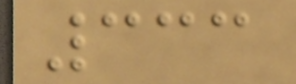333
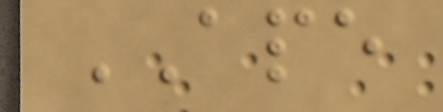APE
